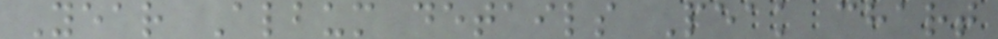Year Album details Peak chart
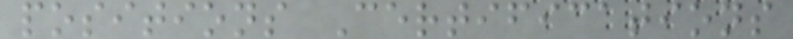positions Certifications
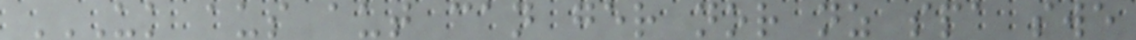UK AUS AUT CAN GER NOR NZ SPA SWE
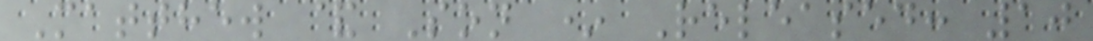Matthew & Son * Released: 10
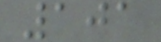101
